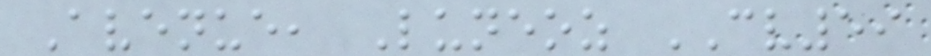Avenue, Luneoz CV59
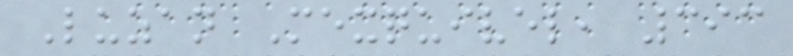Luzan Mexquivel, 393
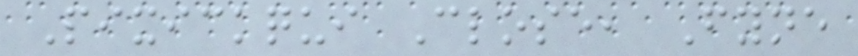Pixickqui Close, Fyne
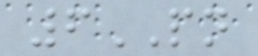6PN
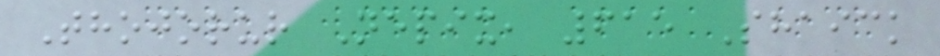Thojorur Nepix, 615 Shaick
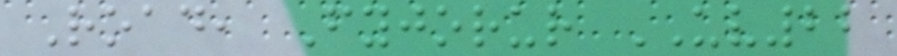Road, Fyjorur UV22
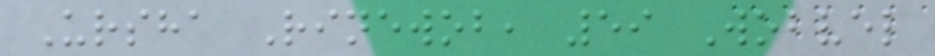Ursha Rinewob, 59 Wobvel
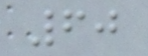60
